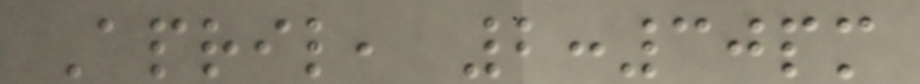April, 2:30pm
